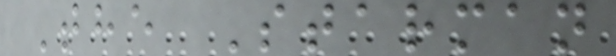The Starman
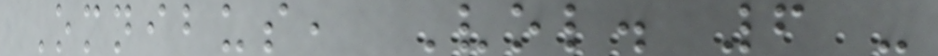Omnibus, Vol. 6 -
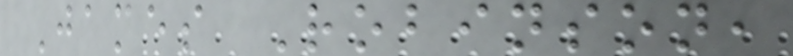James Robinson,
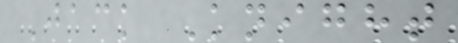Jack Knight
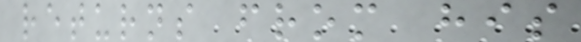returns from his
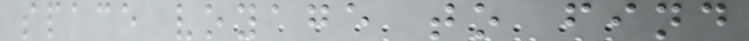space voyage to find
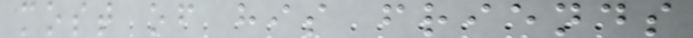most of his friends
